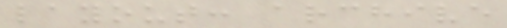layout: archive
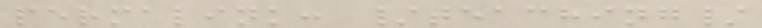permalink: /teaching/
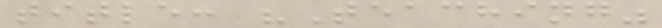title: "Teaching"
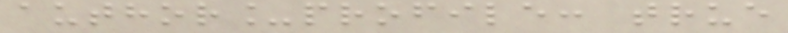author_profile: true
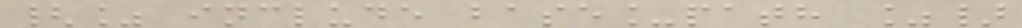{% include base_path %}
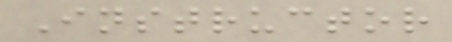Instructor
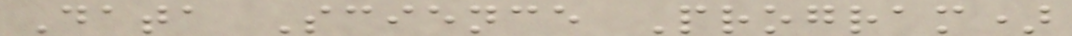Data Science Program)
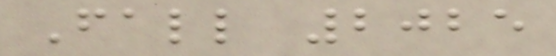Fall 2025
